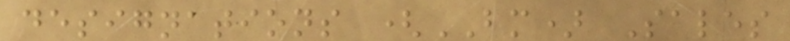designations (BM) Sales
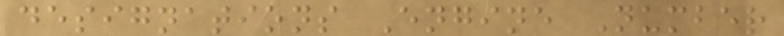designations Engine Number
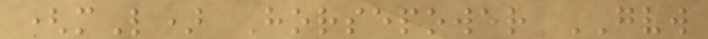(mL) Horsepower GVW
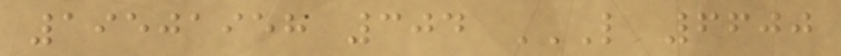19501958 304 L 6600
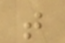t
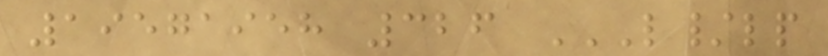19571958 326 L/LP
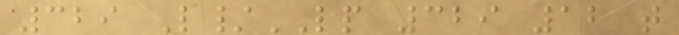329 L/LP 329 12 t
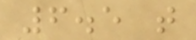6.5 t
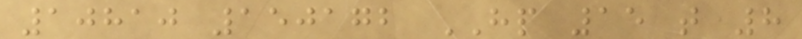10810 150172 HP 15 t 8
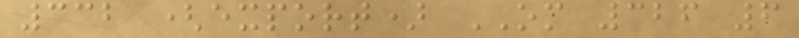332 (export) OM 326 6
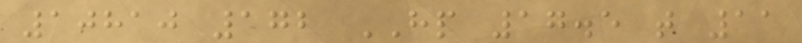10810 172 HP 17.5 t 11
